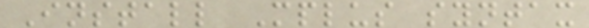Install Mplus syntax
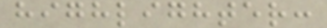highlighter:
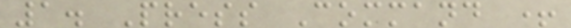1. Press Command +
